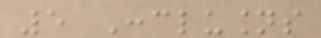5 Conclusions
